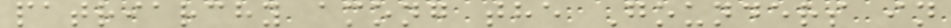patriarchy among the Gounders in
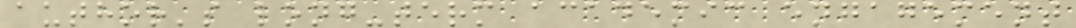author's long-term academic engagement
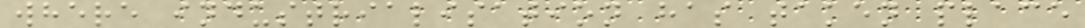where industrialisation has taken place
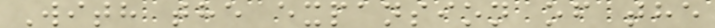With the expansion of the
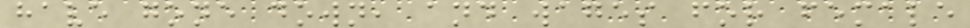have gone down, and wages for female
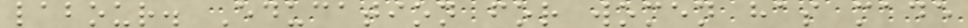labour. Education for women has made
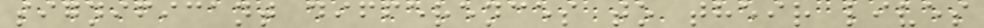significant differences to their lives
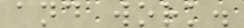and work.
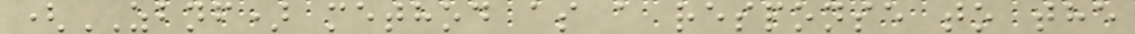(ZBNF) method as a response to the
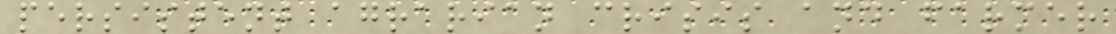persistent agrarian crisis and farmer
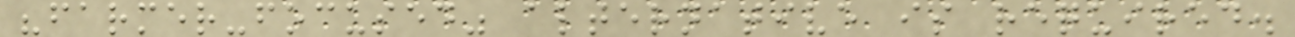"farmer-focused" alternative is required.
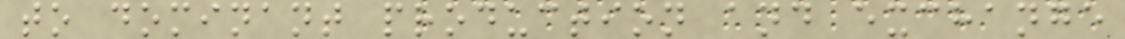to dominant production and exchange
